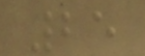25
